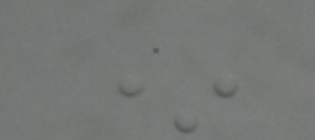*
